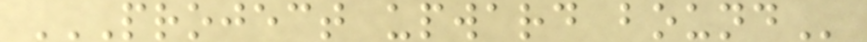PROJECT UPWARD BOUND
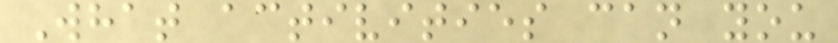What activities can you
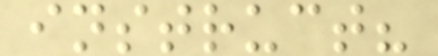instruct?
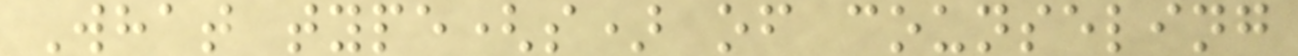What type(s) of counseling
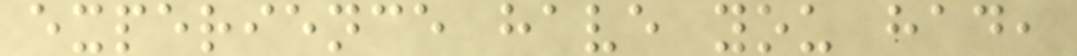experience have you had,
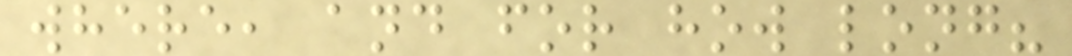where, and for how long?
